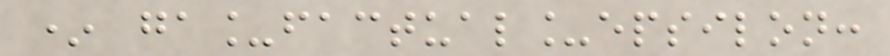* ga_factual_epsilon:
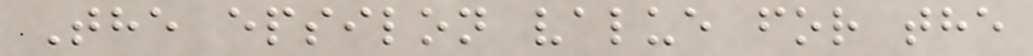The epsilon value for the
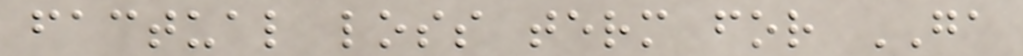factual loss term for GA
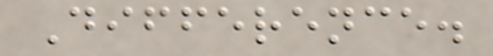Difference.
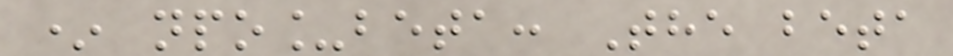* npo_beta: The beta
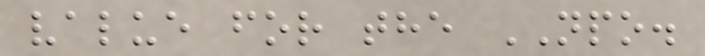value for the NPO.
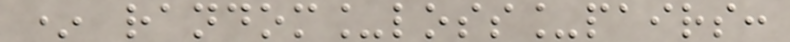* random_loss_pairs:
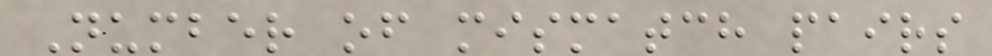Number of mismatch pairs
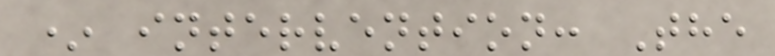* intervention: The
